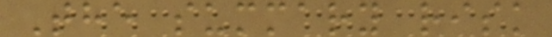The summary risk
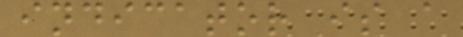indicator is a
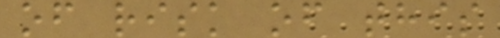of risk of this
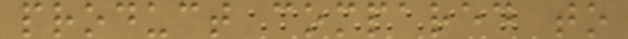product compared to
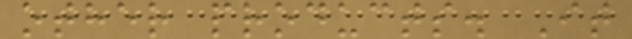other products. It
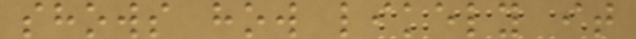shows how likely it
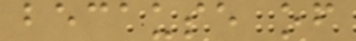because of
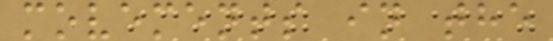movements in the
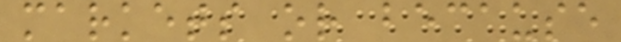markets or because
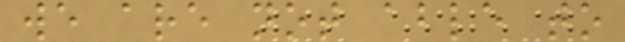we are not able to
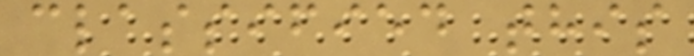classified this
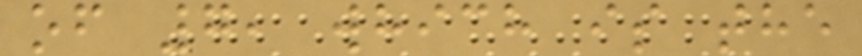of 7, which is the
